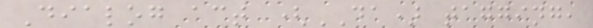Dialog act (DA) tagging,
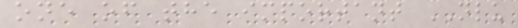one of the important NLU
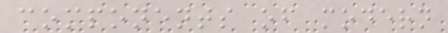components of modern
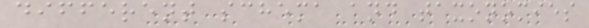different schema and taxonomies
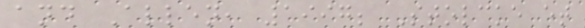and Allen, 1997; Stolcke et
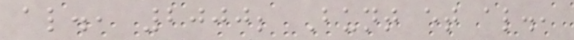al., 2000; Bunt et al.,
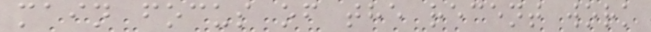main focus of the recent work
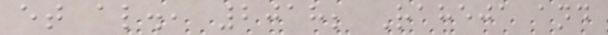et al., 2018; Raheja and
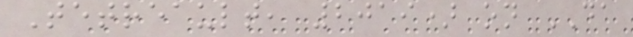Tetreault, 2019) on DA
